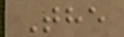The
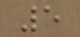5
